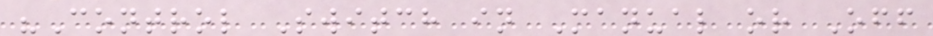"Control Switch in Manual or Off
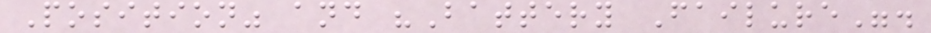Position" and "Battery Failure".
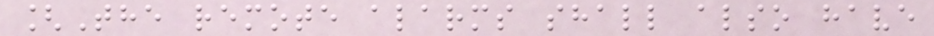[The remote alarms shall also have
